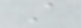A
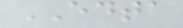EDTA
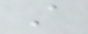A
